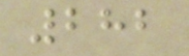282
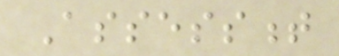Assessment
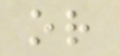or
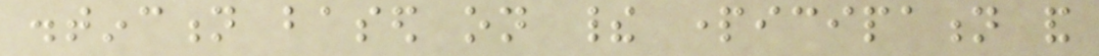distinction based on their participation and
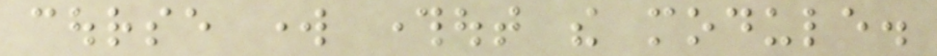course work throughout the module.
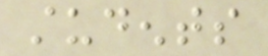students
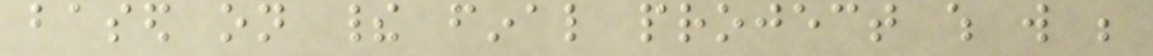based on their final project which will be
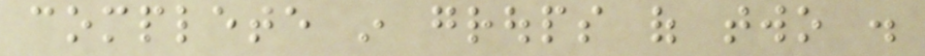complete in groups of two .
